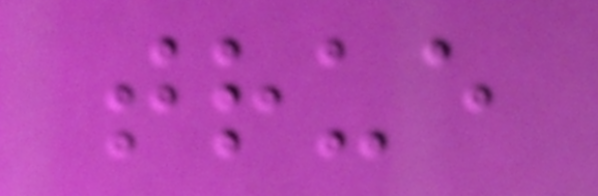true
